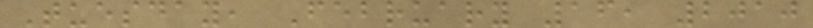Tuesday, February 16, 2010
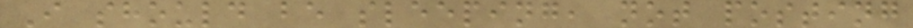I should be sleeping, not posting
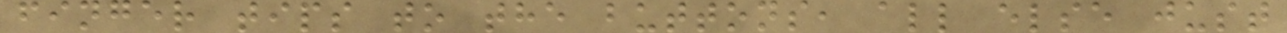finger tips to the buttons, all else just
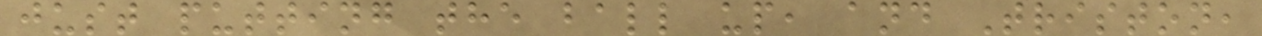just putting the ball up, and Triston,
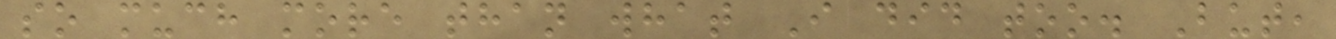so much more than what I did too. But,
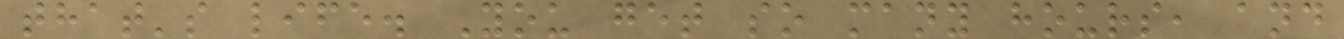that's life. You get so many hours, and
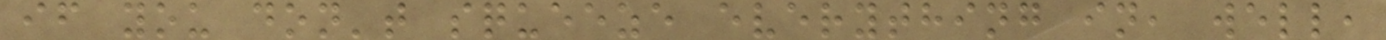if you don't squeeze everything in, well,
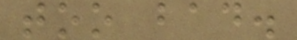too bad.
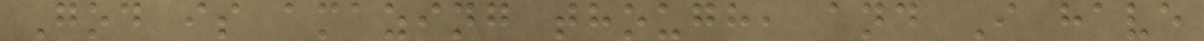God is amazing though, and I have
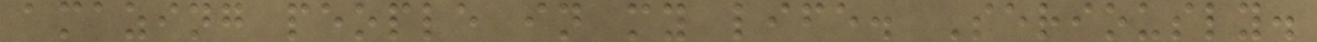amazing people in my life. Seriously.
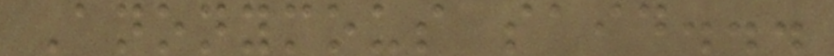Anonymous said...
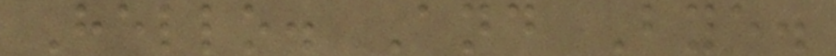Hello. And Bye.
